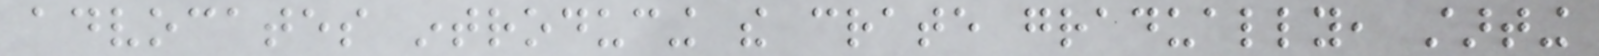advocates introducing the crate gradually, starting
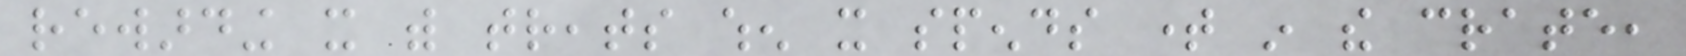rewarding it with treats when it spends time in the crate,
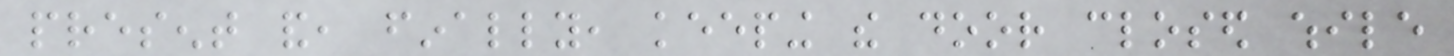present and, finally, keeping the door closed while
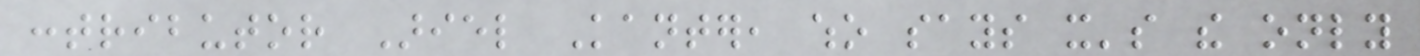contributor Ariel Kanter, who says it's the only
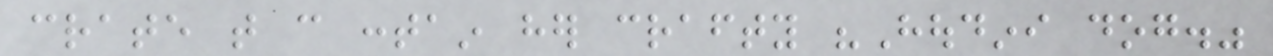crate that can contain her crafty "Houdini dog."
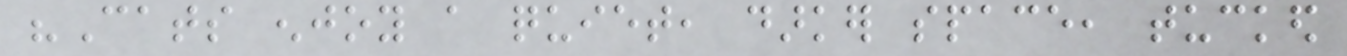"Cats enjoy a quiet, darker space, tucked
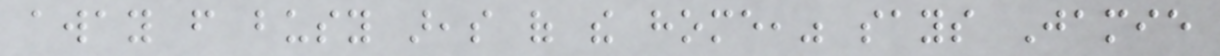away from busy areas of the home," says Jamie
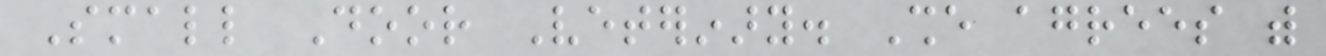Small Door Veterinary. She agrees with
